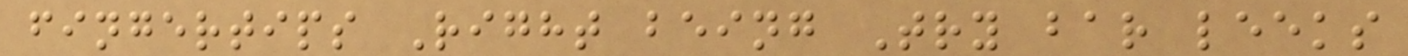fingertips Right being Try bar leeks
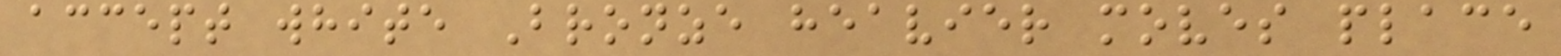accept white Bronze heavier moves place
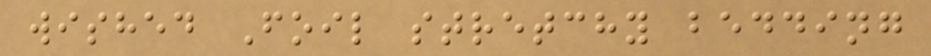wished Foil stretchy bedding
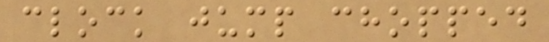clock jump chopped
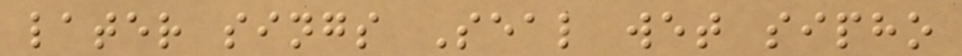later sings Seal wet sipho
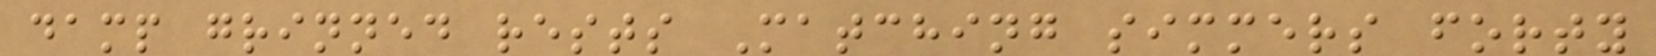damp grinned rests Matching simmers forty
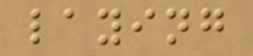laying
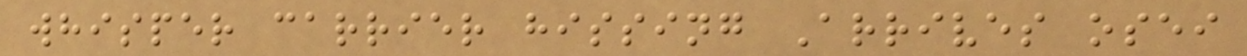whisper carrier hissing Arrives osei
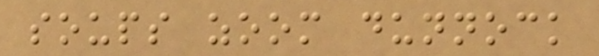soups zoom dunnock
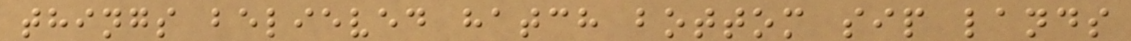things believed hatch bottom sip lands
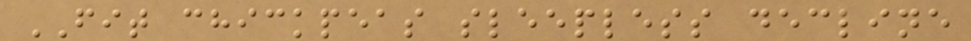FIT chickpeas sleepless decline
